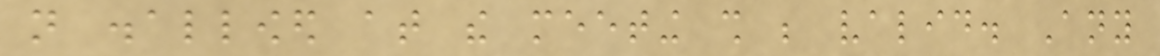not disallowed at the meeting shall be valid. Any
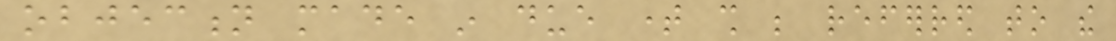objection made in due time shall be referred to the
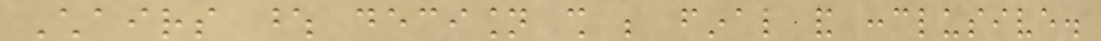Chairs whose decision shall be final and conclusive.
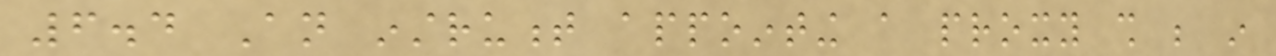6.4 An instrument appointing a proxy shall be in
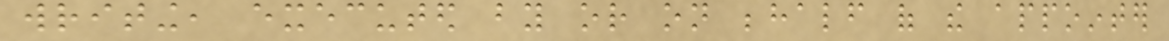writing, executed by or on behalf of the appointer
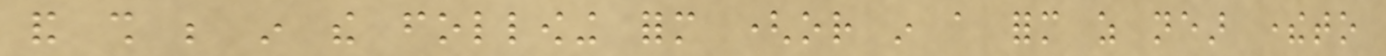and shall be in the following form (or in a form as near thereto
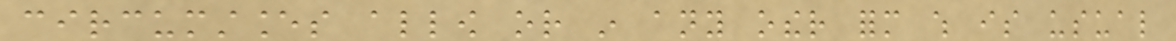circumstances allow or in any other form which is usual
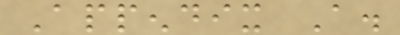Appendix A.
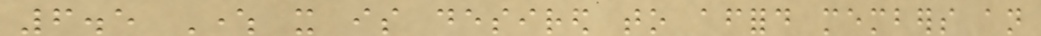6.5 Where it is desired to afford members an
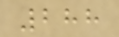288
